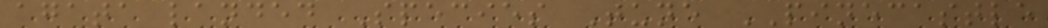agata landed Species Tune PINECASTLE
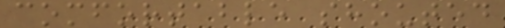comfortable shouted
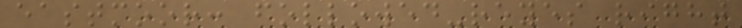eastmoor: followed-reyes right
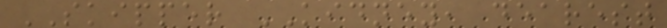SKIPPER KIDNEY, dearest
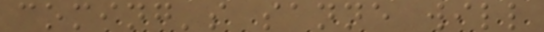coming's sanne will
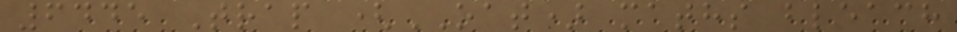6445 Trap (OAT) maths bleach
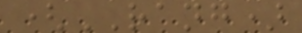(RANG)
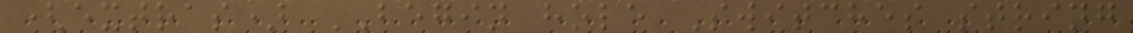(extras) BEGIN hole Switches string
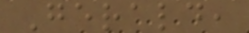Gerald,
